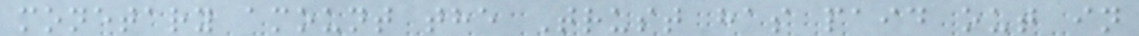monetary amount the Trust has paid out in
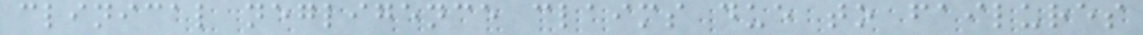clinical negligence claims due to failures
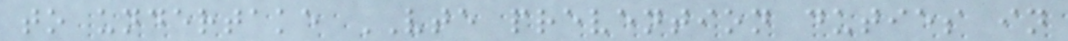to undertake VTE prevention duties in
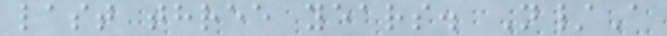last three years. N/A
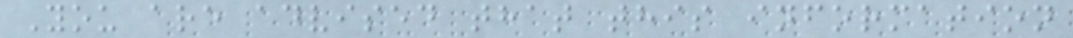You are advised that this information
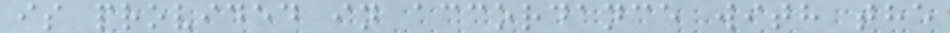is provided in accordance with the
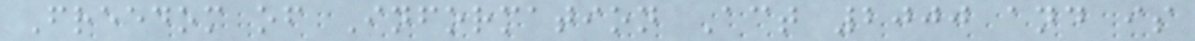Freedom of Information Act 2000 and is
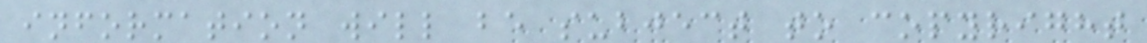information will be subject to copyright
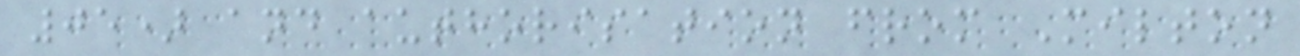05) and authorisation from Milton
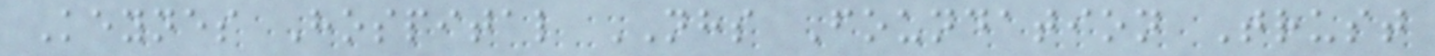Keynes Hospital NHS Foundation Trust
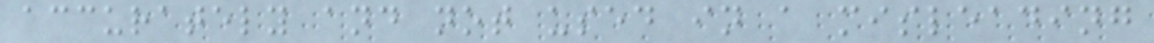accurately and not used in a misleading
